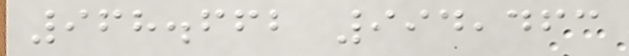968.662 994,463
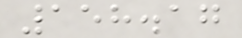158.17
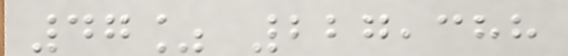47% 227,388
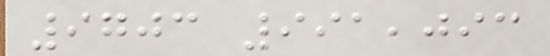9703 991,093
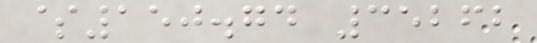$150.74 35262
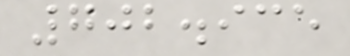702.935
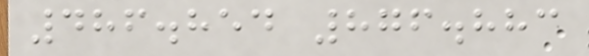486.854 876.883
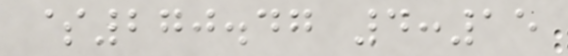$270.47 4:15
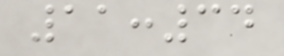11:34
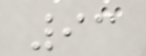93
